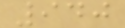940
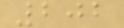202
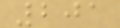201
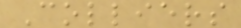Colliers
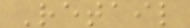Retail
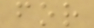for
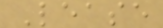Lease
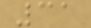31
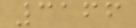3166
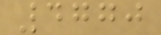4770
